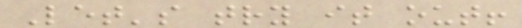Let's try it out!
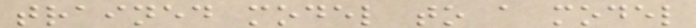trained model to a model
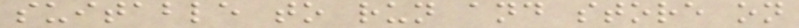suitable to run and store on
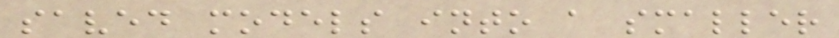saved models into a smaller
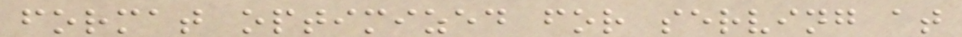format optimized for serving at
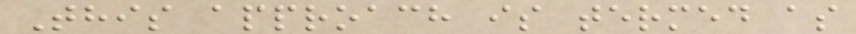This approach is termed as
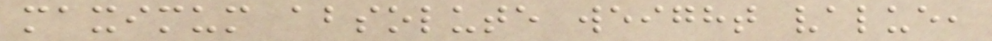maximum absolute weight value,
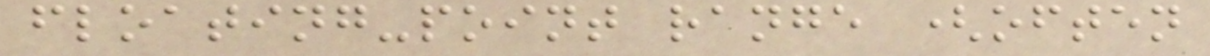floating-point range (often
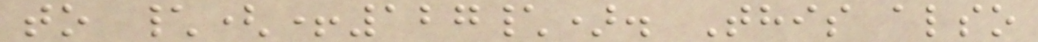to \(+127\). This also
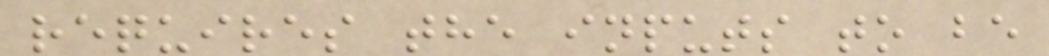requires the inputs to be
